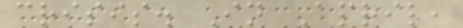crisis. In April,
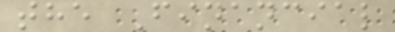the Financial
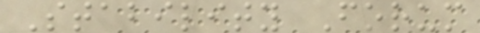Stability Forum
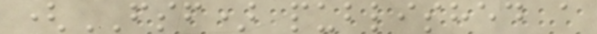(FSF) published a
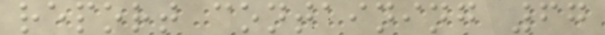report containing 67
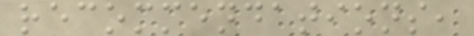recommendations,
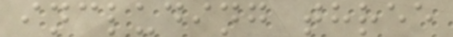including three
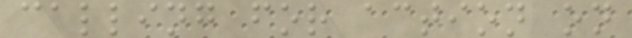calling for action on
